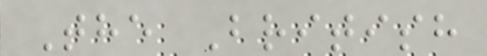The British
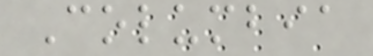Columbia
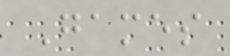Games
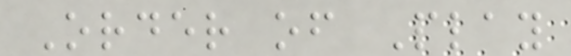Order of Play
